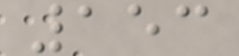153
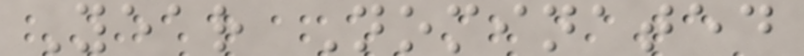Year Nominated
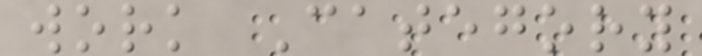work Category
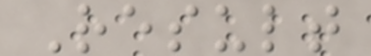Result
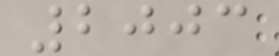2003
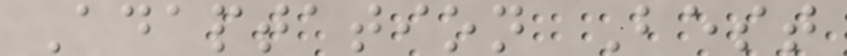Adaptation Best
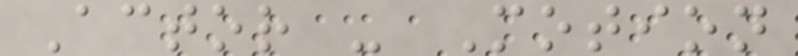Actor - Motion
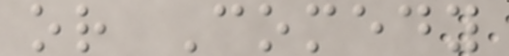or Comedy
